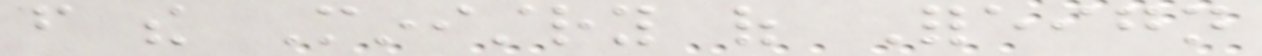from the Ministry of Foreign
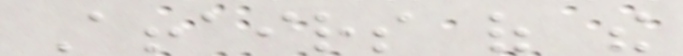Affairs of the
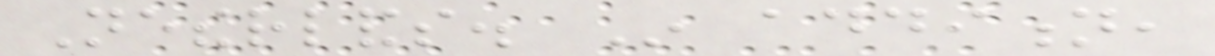Netherlands. In addition,
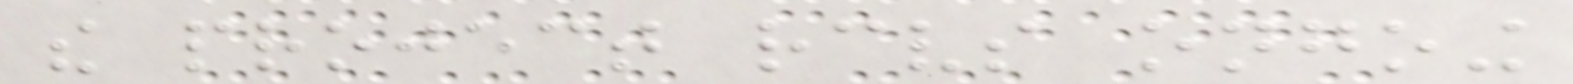the project receives ongoing
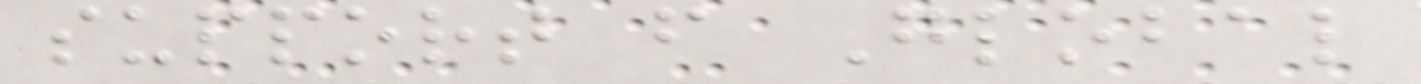support from Global
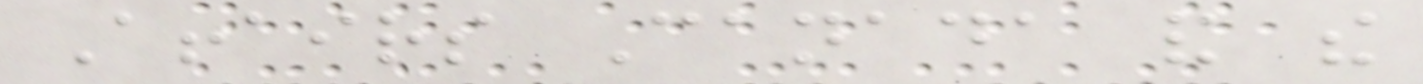Affairs Canada and the
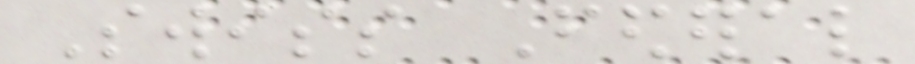Swiss Federal
